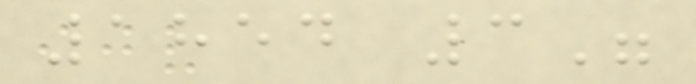1854 3"
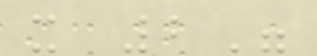x 2"
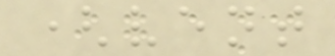(vent
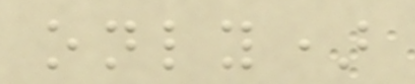only)
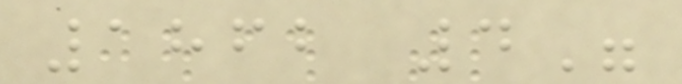1862 4"
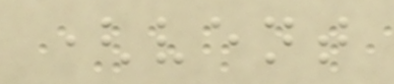(vent
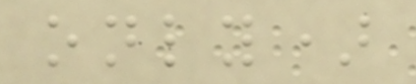only)
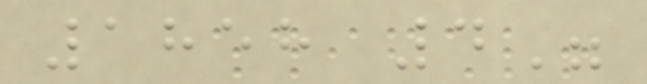1858 4"
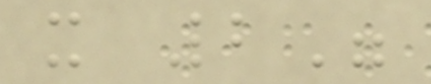x 2"
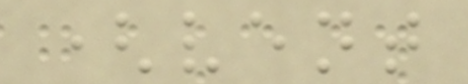(vent
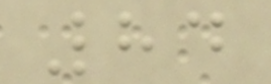84
